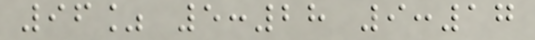96% 5:28 9:17
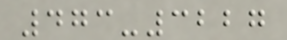473-3227
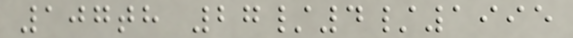107th 27/4/1995
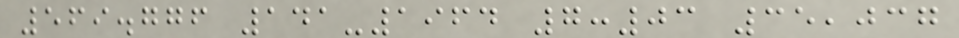569.776 141-1964 7:03 35,037
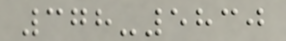378-5830
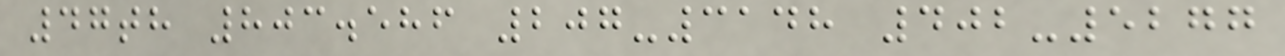47th 803.586 207-3148 402-5277
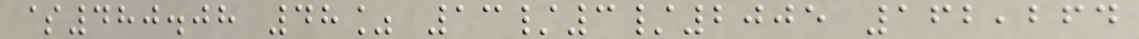$480.08 48% 13/3/2005 162,264
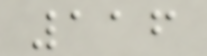116
